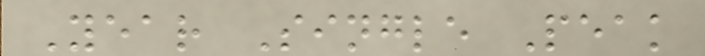Year Single Peak
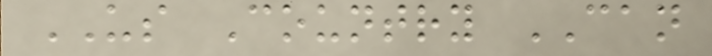US Country CAN
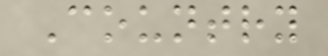Country
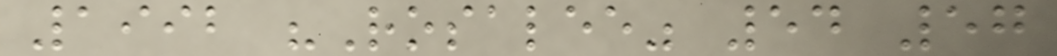1992 "Rosalee" 54 57
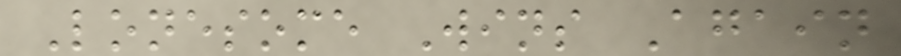Lonesome Wins Again
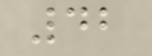42
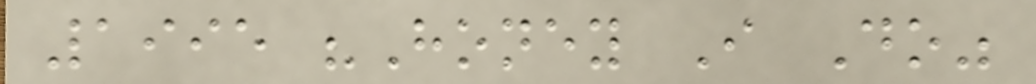1995 "Honey I Do"
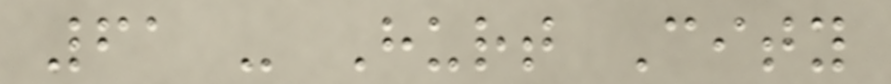61 - Hurt City
